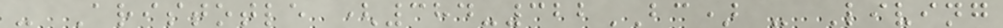- Aristotle (384-322BC) - Living
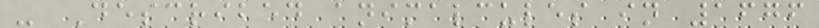- Described animalcules in 1676
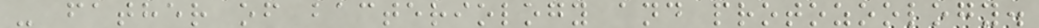- father of bacteriology and protozoology.
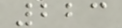223
